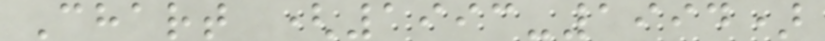Chart (1993-1994)
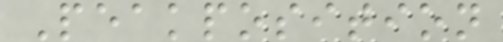Peakposition
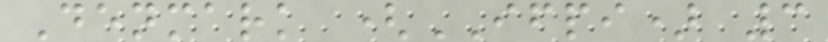Denmark (IFPI) 3
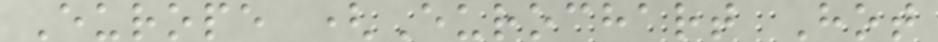Europe (Eurochart Hot
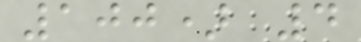100) 4
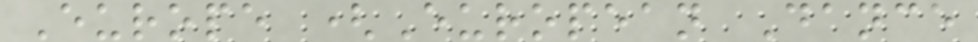Europe (European Dance
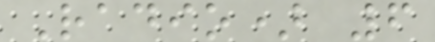Radio) 6
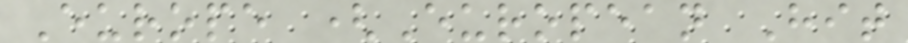Europe (European Hit
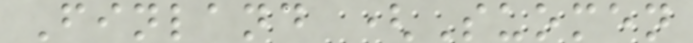Finland (Suomen
